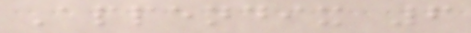Appendix 6
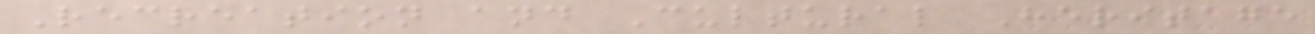Recreation and Cultural Heritage
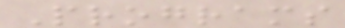Programs
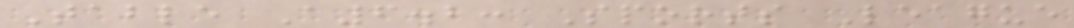Table A6.2: Sports League
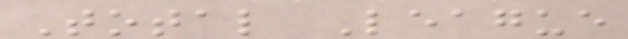Total League
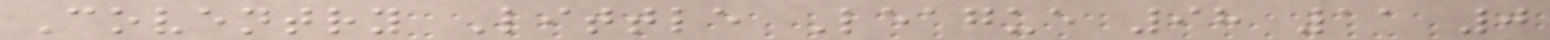Coventry Little League 98 11 0
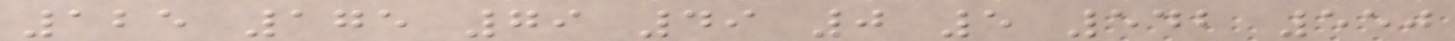125 175 79 49 0 5 542 550
